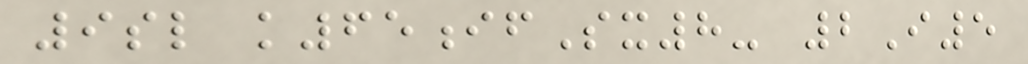9sl k65ifSx8- 2I5
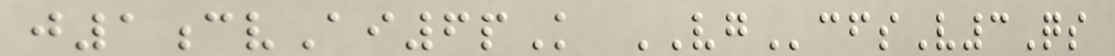j1cvAi6pK VGcfsV3Qs
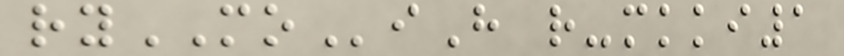ryMOiH r-mkki1
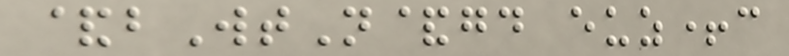&bWtN&gd euz+c
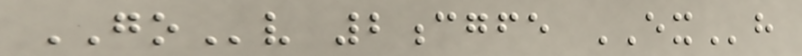GOv 2cgfe EXh
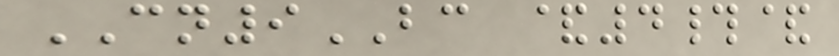CN9BC &4#&
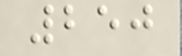250
